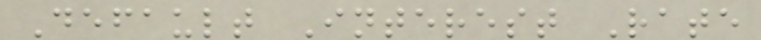Default Interest Rate
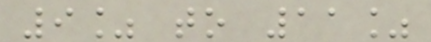9% to 11%
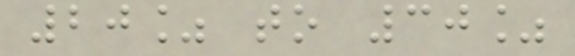20% to 30%
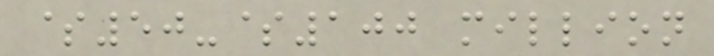$50-$100 million
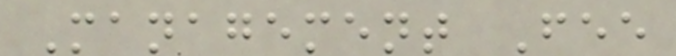Management Fee
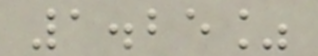1.25%
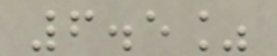6.5%
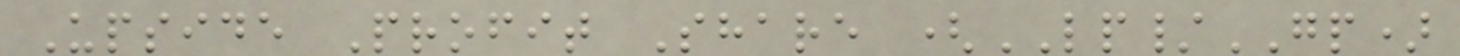Upside Profit Share (LP/GP)
